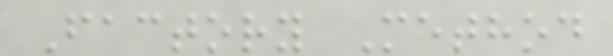Factory Method
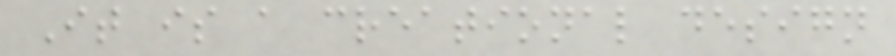It is a creational design
